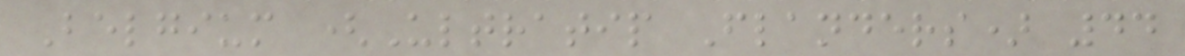Belgium (Ultratip Flanders) 44
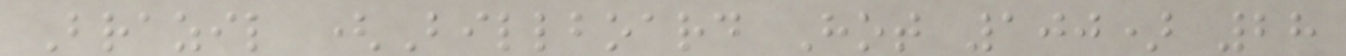Brazil (Billboard Hot 100) 28
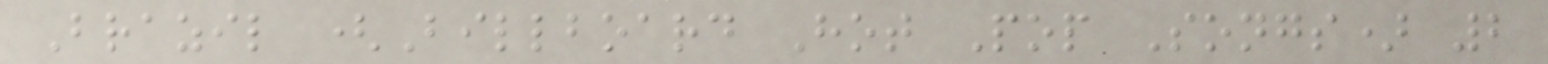Brazil (Billboard Hot Pop Songs) 2
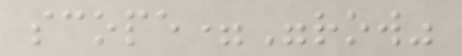scope="row"
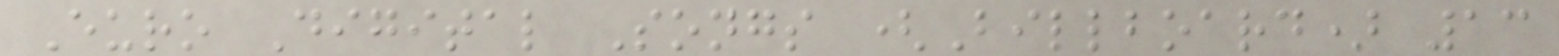Euro Digital Songs (Billboard) 13
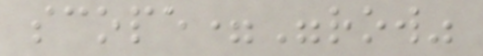scope="row"
